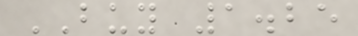BUY 1.25
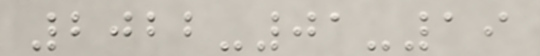2022-01-19
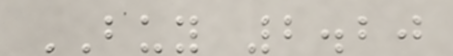BUY 2.20
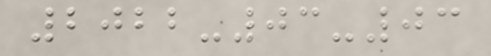2022-03-03
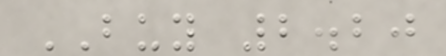BUY 2.20
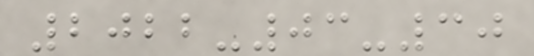2022-03-30
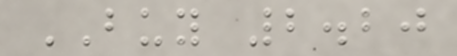BUY 2.20
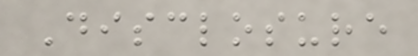Disclosure
